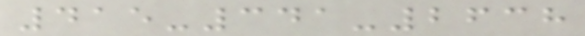415-341-2638
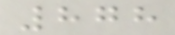878
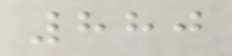880
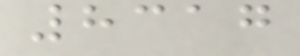8317
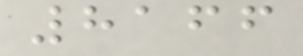8166
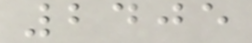2405
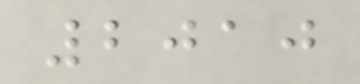2010
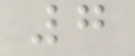7
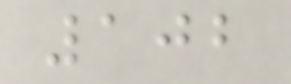102
